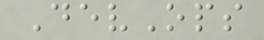DevOps
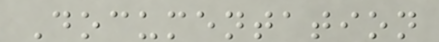Documentation
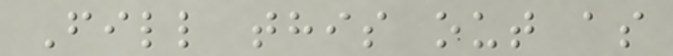Fill this out as
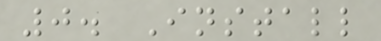0. Install
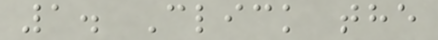1. Click the
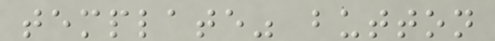template" button
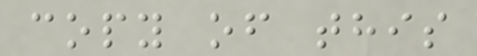copy of this
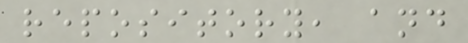repository, and
